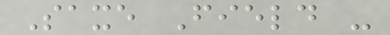Saxe Field -
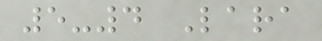5-4 Lara
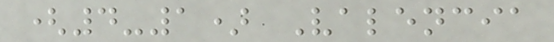(4-1) Valencia
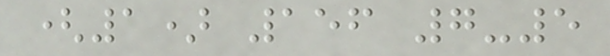(1) 156 7-5
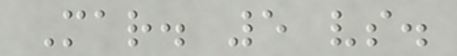Mar. 5 vs.
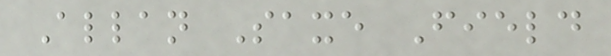Allan Saxe Field
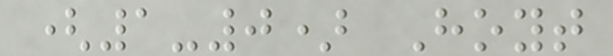(1-0) Hoyt
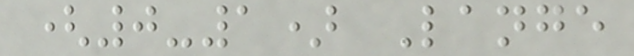(0-1) Lange
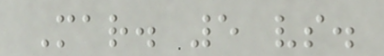Mar. 5 vs.
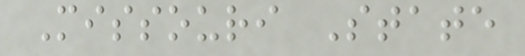Missouri State
